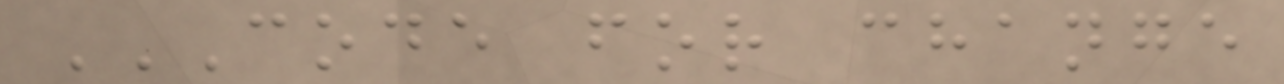CODE FOR CHANGE
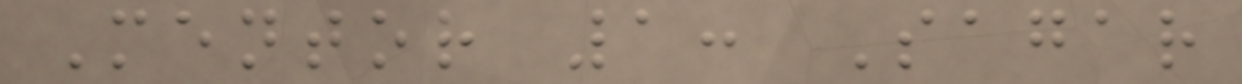Mentor 1: Sagar
